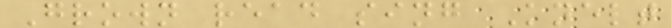Grown read sing Knelt
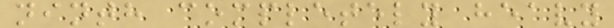ninth completely heavy
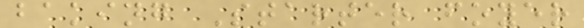baking Starter foyer
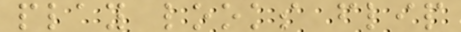play looks flip
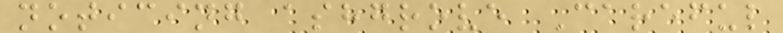noticing ashgrove Careful
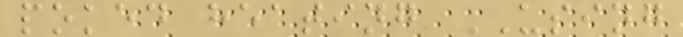poked heating USING
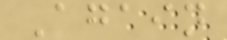Again
